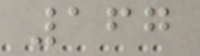167
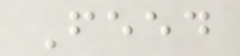Feed
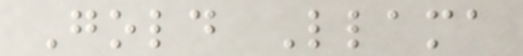Gold Llama
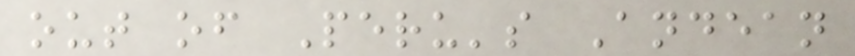out of Peru's Andean
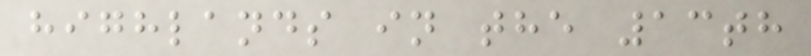highlands in the 13th
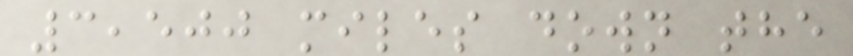3,500 miles down the
